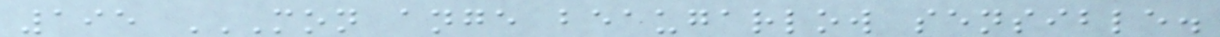195 MON ANGE BEAUGARLOW SENSIBLE.
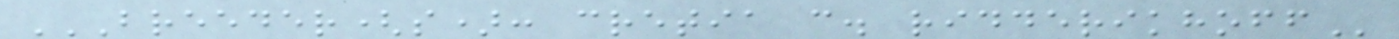BREEDER(S): CRETIA C. RIDDERIKHOFF
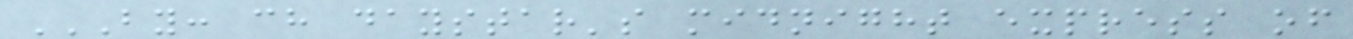BY: CH DAYSTAR'S MIDNIGHT EXPRESS OF
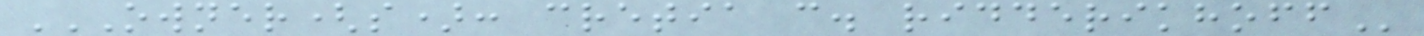OWNER(S): CRETIA C. RIDDERIKHOFF
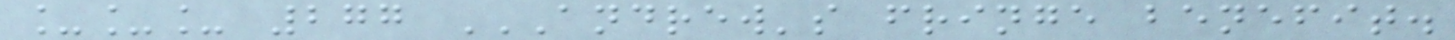___ 277 ANDREW'S FRINGE BENEFIT.
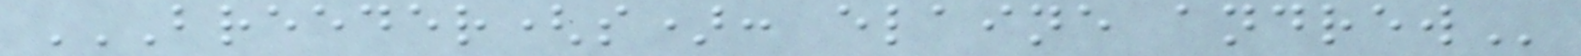BREEDER(S): ELAINE ANDREW
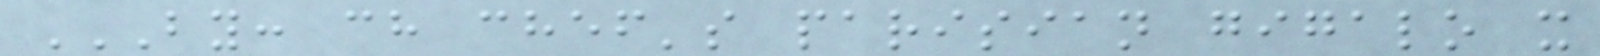BY: CH CHEF'S PARISIAN GIGALO X
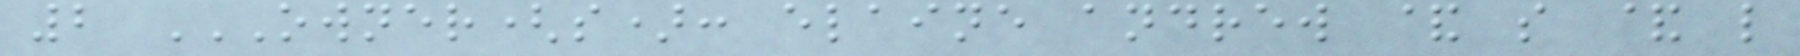2 OWNER(S): ELAINE ANDREW & S & L
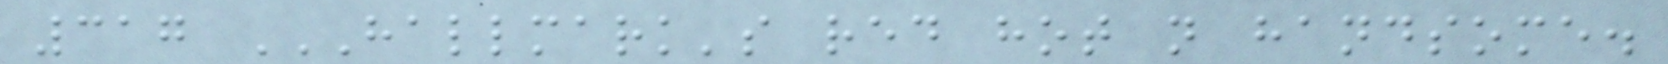317 HALLMARK'S RED HOT N HANDSOME.
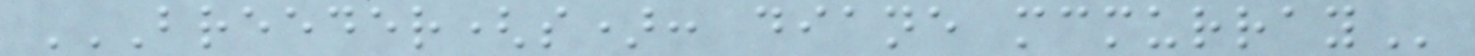BREEDER(S): DIANE MCMURRAY
